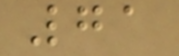71
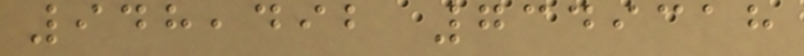948,492 7349318
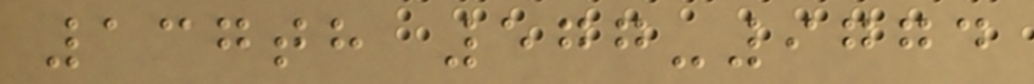137th 577-9774
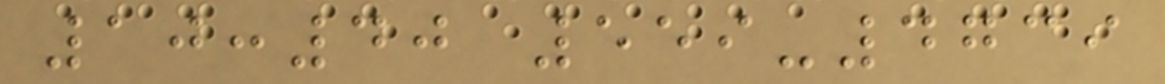10:40 559-4739
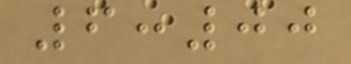6:00
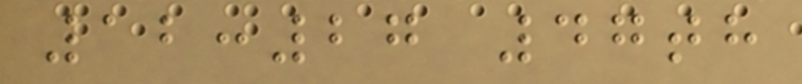12:27 47th
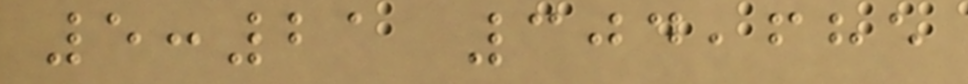5:21 304,685
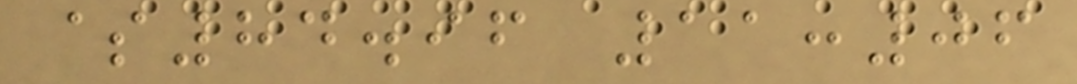$84.96 11:06
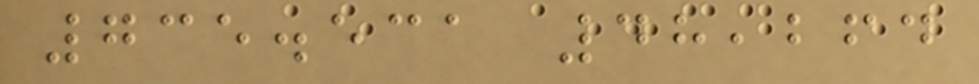735.531 48,264
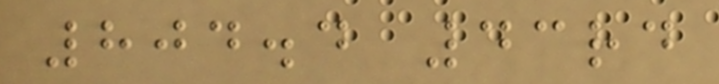804.4 43rd
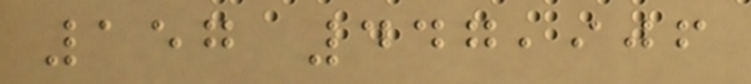157 447,906
